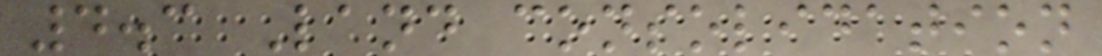4.3 Land consolidation
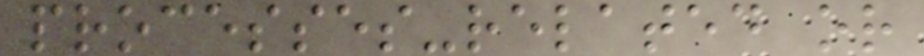processes-related or
